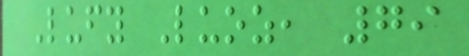Lufy Luoz, 79
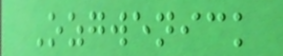Ozgwenick
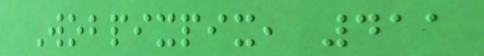Wobpixpix, 411
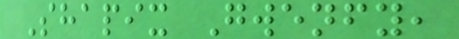Shapix Gwenfy,
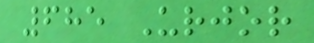685 Urjor
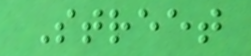Street
